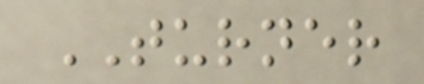TURNER
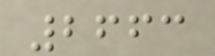2663
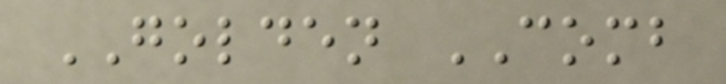GOLDEN COMB
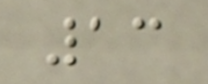13
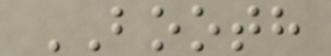BOOTH
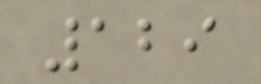129
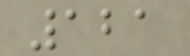121
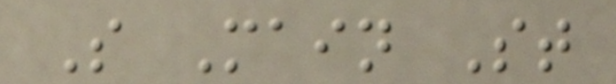S Main St
